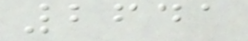2641
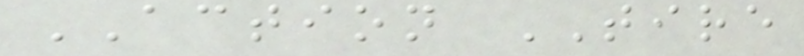ACTION TIRE
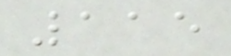115
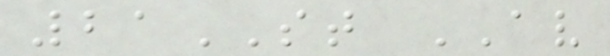21ST AV
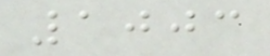1003
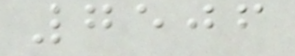7506
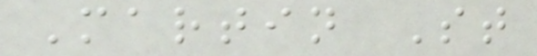Martin St
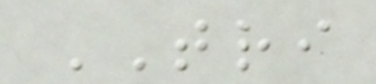TRI
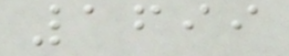1699
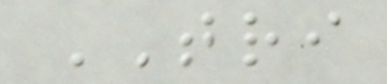TRI
